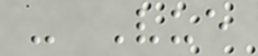- Vue
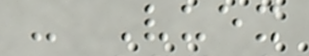- Vuex
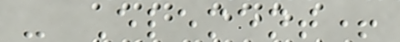- Element+
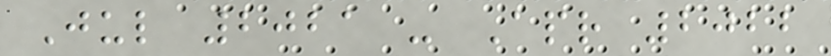Jul 2021 - Apr 2022
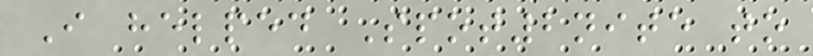I helped Spot2nite to
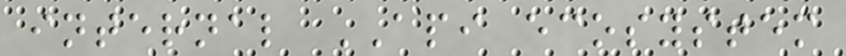internal API ecosystem
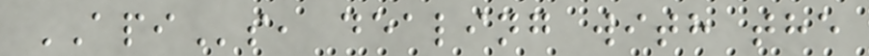APIs, dealing with the
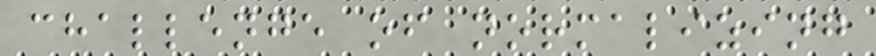challenge of normalizing
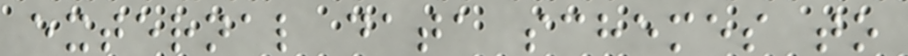external data schemes to
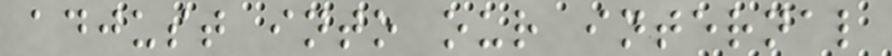adjust into our internal
